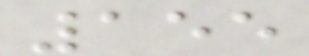155
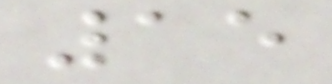15
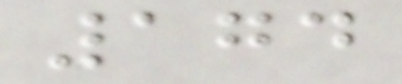174
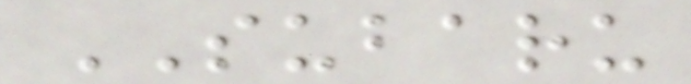SUBARU
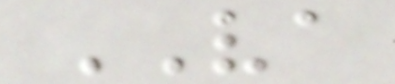VA
